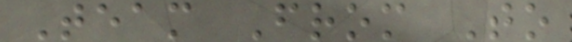Team From To
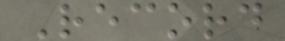Record
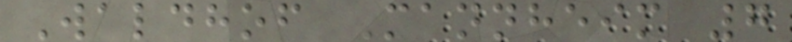Waldhof Mannheim 7
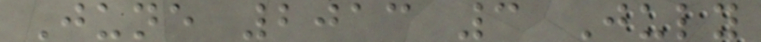June 2013 3 July
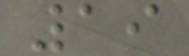19
